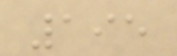195
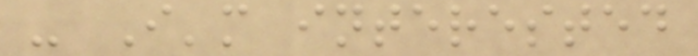- I'm interested
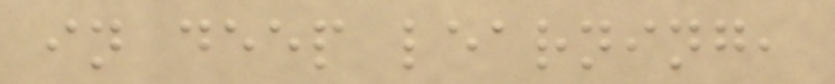in deep learning,
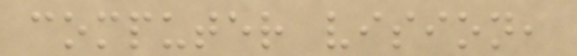computer vision,
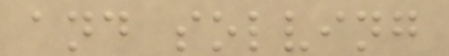and solving
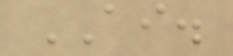AI.
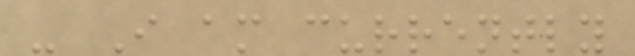- I am currently
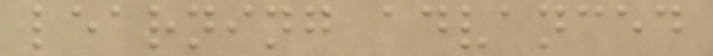learning advanced
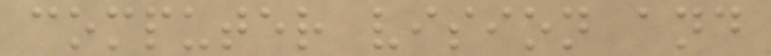computer vision and
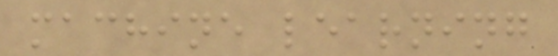machine learning
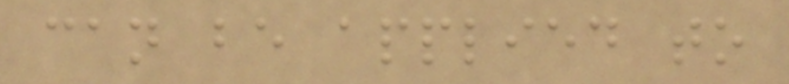can be applied to
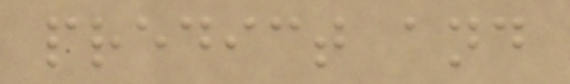predict and
